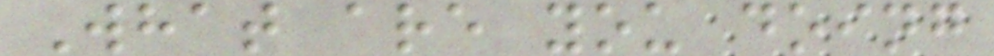What are you doing
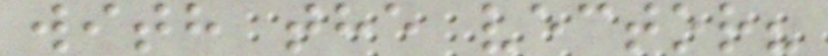with the vector?
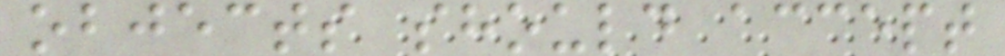objects should accept
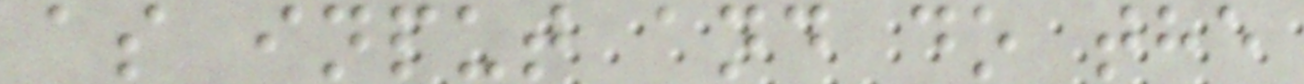as input and do the
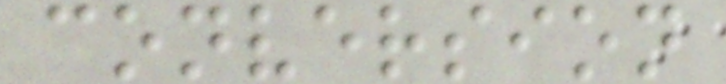conversion
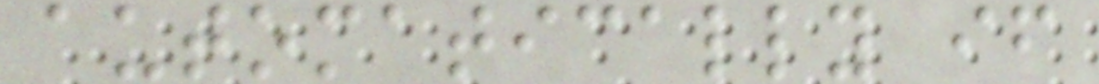automatically if
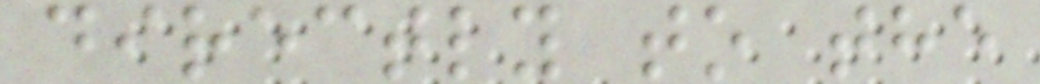directly to the
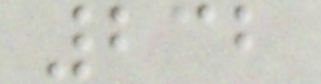232
